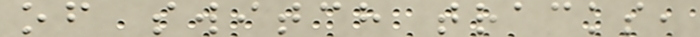of switch tracks,
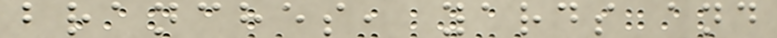branches, yards and
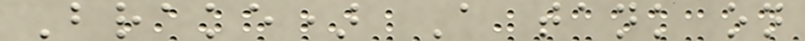Brake) A tank on
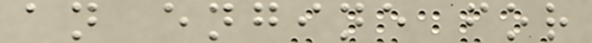an engine for
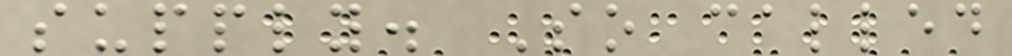supply. So called
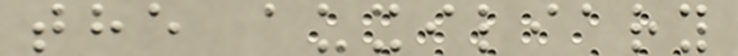the auxiliary
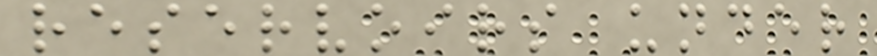reservoirs under
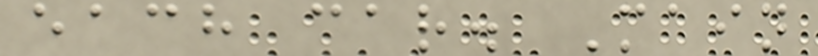each car. Main
